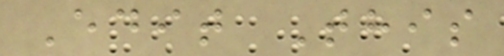Edit This
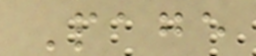Page
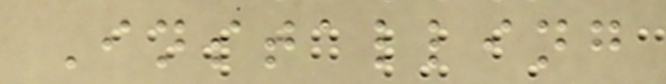Installing
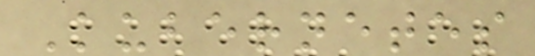Kubernetes
